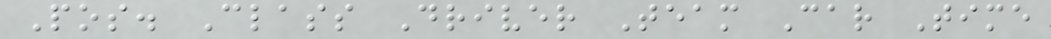Pos. Class Driver Team Car Time
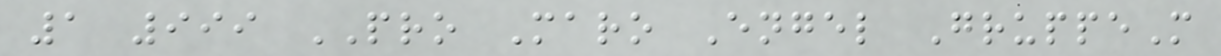1 999 PRO Maro Engel GruppeM
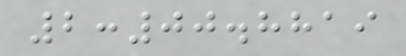2:00.8819
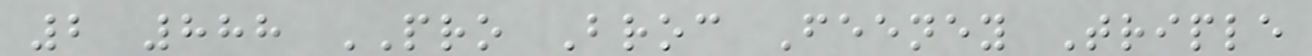2 888 PRO Broc Feeney Triple
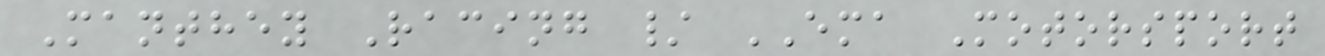Manthey Racing / EMA Motorsport
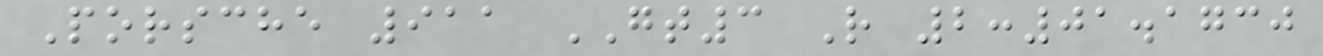Porsche 911 GT3 R 2:01.1730
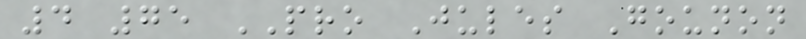4 75 PRO Jules Gounon
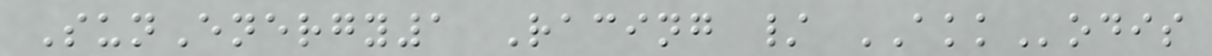SunEnergy1 Racing / AKKodis
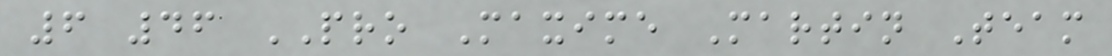6 46 PRO Maxime Martin Team
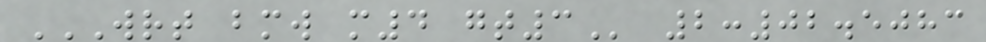WRT BMW M4 GT3 2:02.5083
